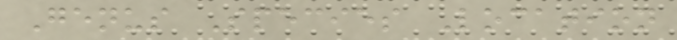Genus Species Location
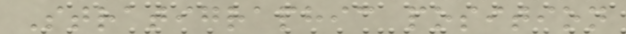Stratigraphic position
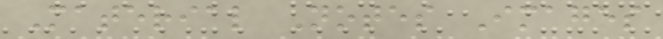Material Notes Images
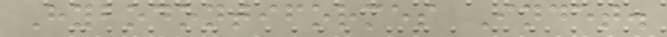Hybodontiformes Indet.
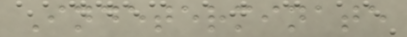Indeterminate
